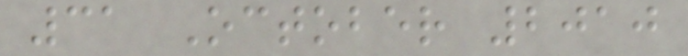31 October 2010
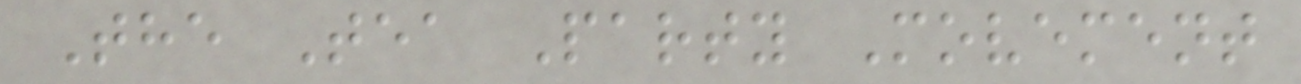The Tea Party Movement
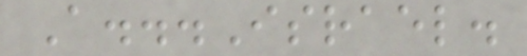A...Israel.
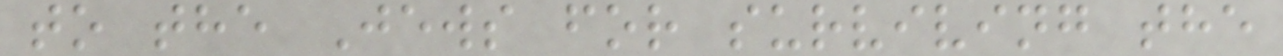to the Jews for surviving the
